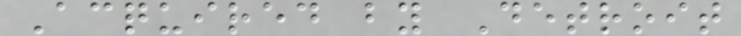Acquired by Detroit
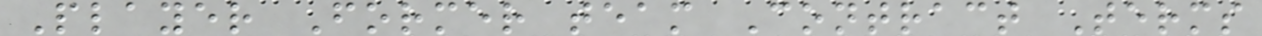Player Former team Contract Terms
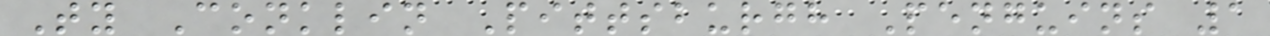Ty Conklin Pittsburgh Penguins 1
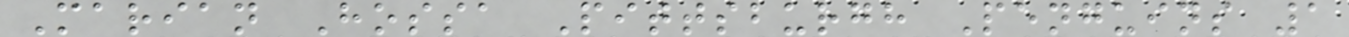Marian Hossa Pittsburgh Penguins 1
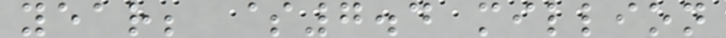year; $7.4 million
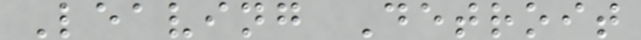Leaving Detroit
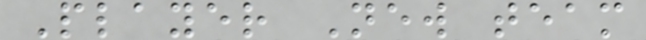Player New team
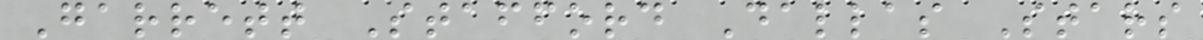Garrett Stafford Dallas Stars
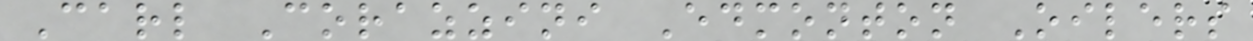Carl Corazzini Edmonton Oilers
